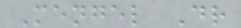Mengel Dr
